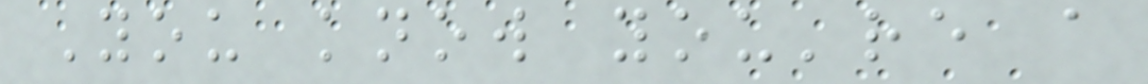You know you're a
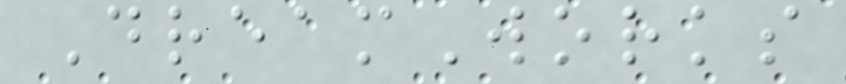DreamWorks
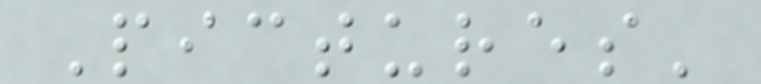Pictures'
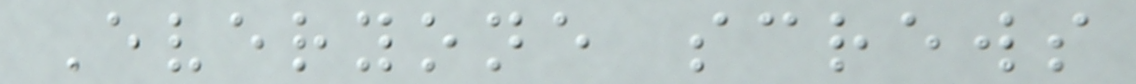Everyone screws
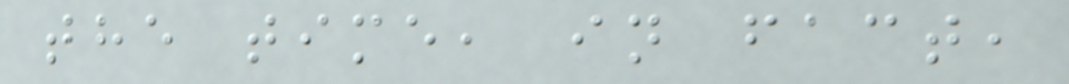the time, in fact,
